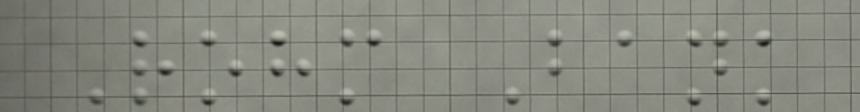Rohm Bank
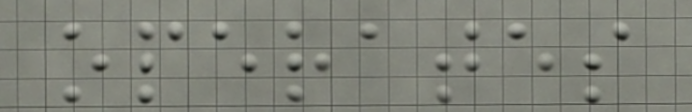operates
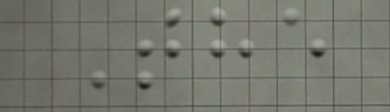The
